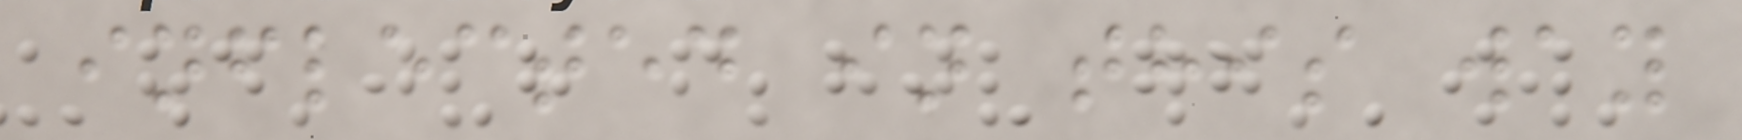inflected in this way
